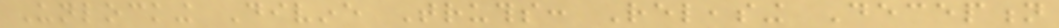Unlocking Divine Truths: Releasing Deception
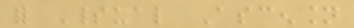for Spiritual Ascension
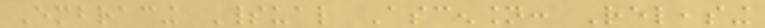Embracing Spiritual Ascension: Releasing
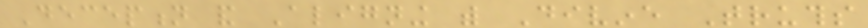Deception and Aligning with Divine Truths
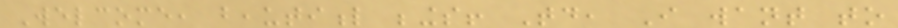Welcome, beautiful beings! Today, I want to
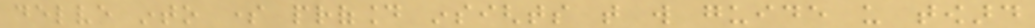delve into some profound insights that will guide us toward
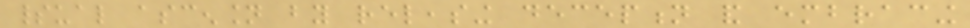spiritual ascension by releasing deception and embracing
